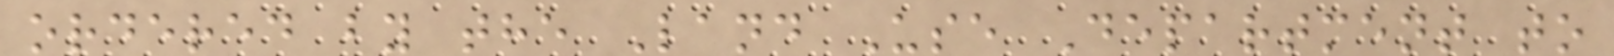ordered by the Land Use Department to
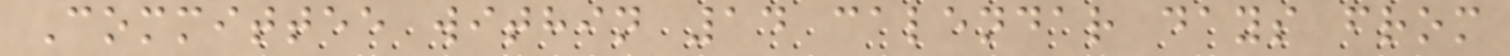Committee within 14 calendar days from
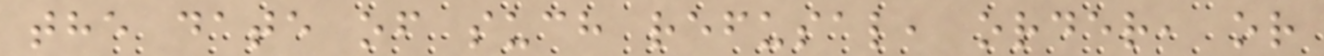the date of such refusal, order, or
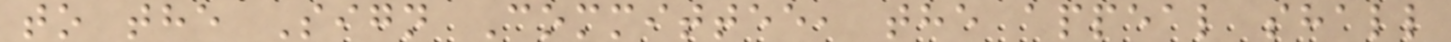to the Sign Committee, the appeal shall
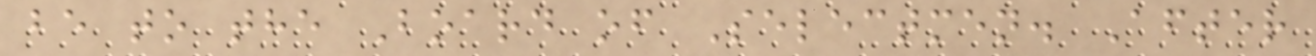be to the Board of Selectmen. After
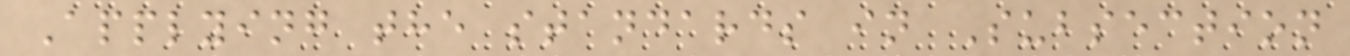Applying the standards in Subsection
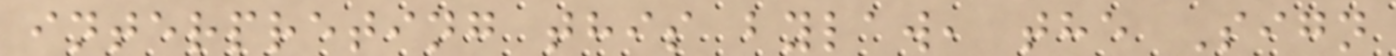interpreting this bylaw, the Sign
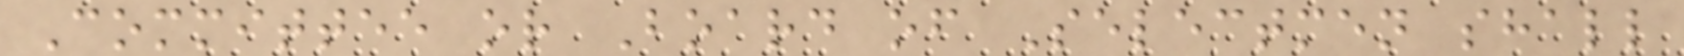Committee or Board of Selectmen shall
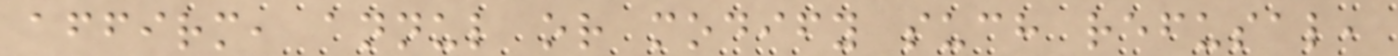affirm, annul or modify such refusal,
